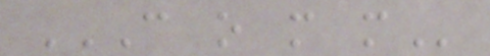C O M M
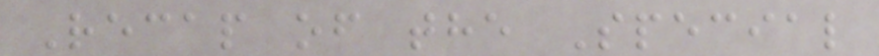Recap of the Special
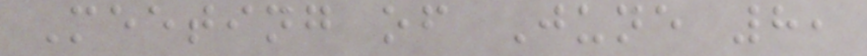Meeting of June 8,
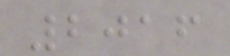2016
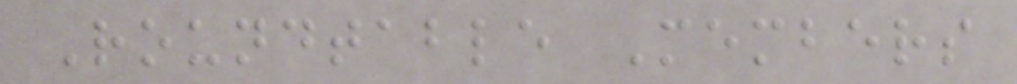Roundtable Members
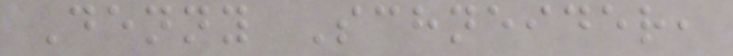Denny Schneider,
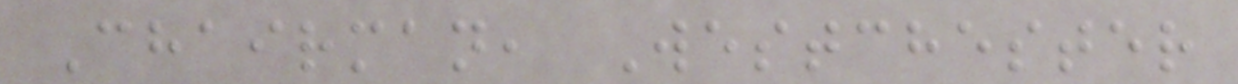Chairman, Westchester
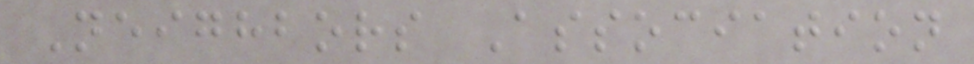Neighbors Association
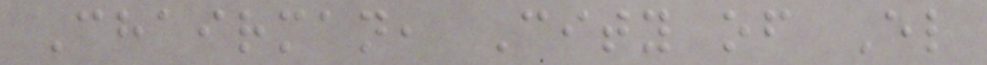Chairman, City of El
